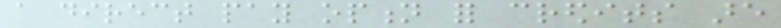a direct pay option for credits are
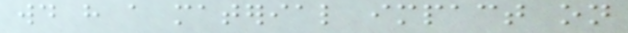would have a material impact on
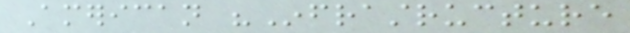American "Infrastructure
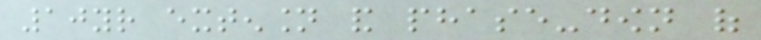10yr extension and phase-down of
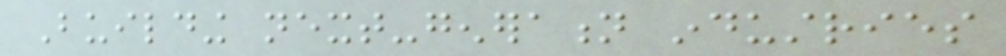Building next-generation industries
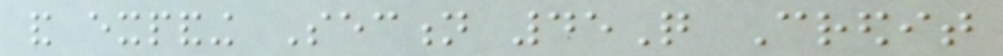and expanding Section 45Q Credit
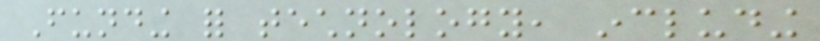Funding for technology, including
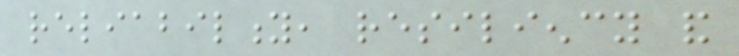reliability, resiliency and
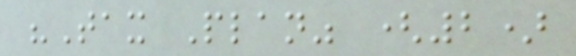"Tax Plan" (2)
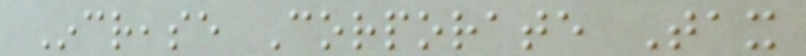Increase Corporate Tax
